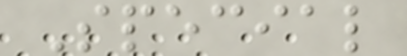Special
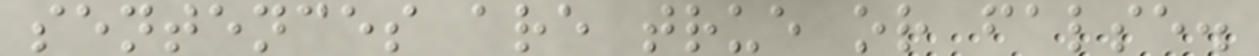sentences are true or false.
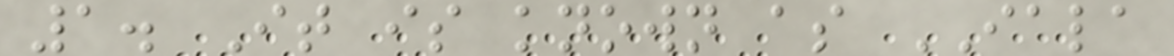1. It is known as IALA
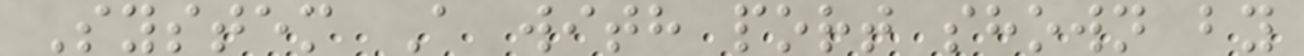System A with port shown by
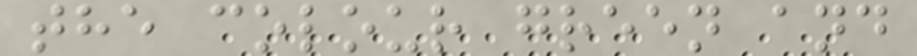the colour green and
